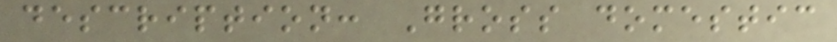description: Gross domestic
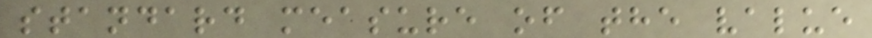standard measure of the value
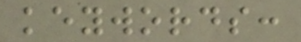keywords:
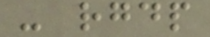- rgdp
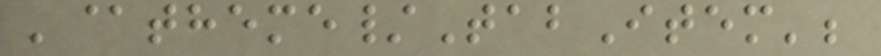'@theme/TabItem';
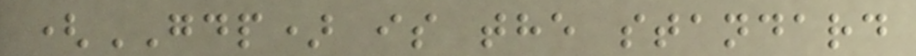(GDP) is the standard
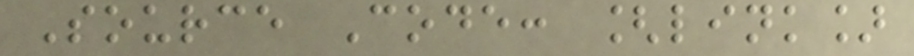Source Code: [link]
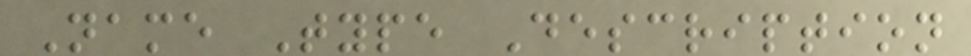Name Type Description
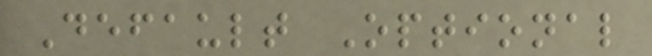Default Optional
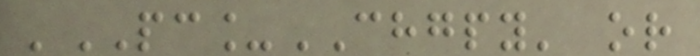'PC_CHGPY' or
